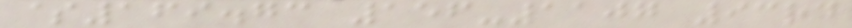$169.73 156-1107 93rd
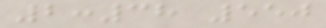2:38 550
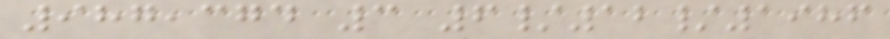987,374 3 6/12/1986
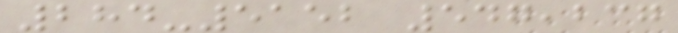284-5152 547,237
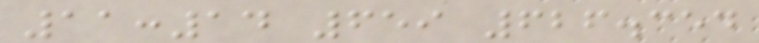11:14 659 626.354
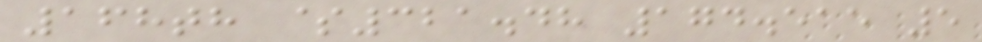168th $321.48 174.515 5
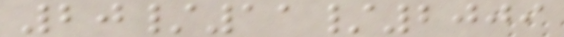20/11/2009
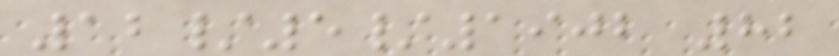12/5/1902 82
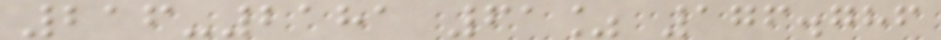216-2181 61% 176.786
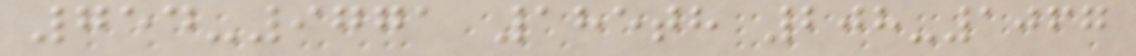754-9771 185th 208-1067
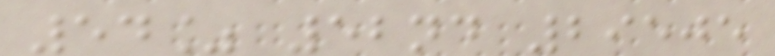54% 52nd 29505
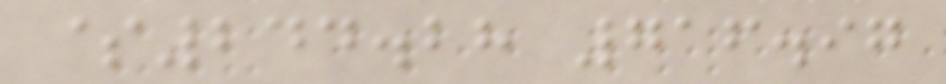$244.28 716.97
